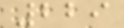229
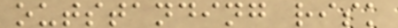outstanding risk
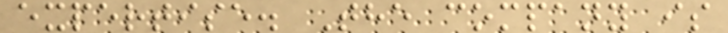expertise. The company is
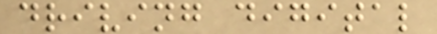driving digital
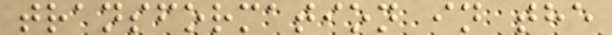transformation in the
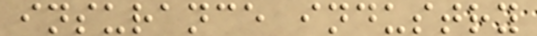insurance industry
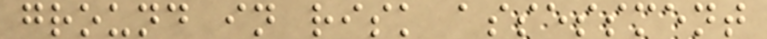ground in risk assessment
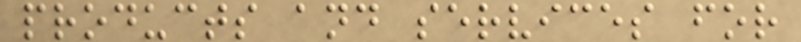products and services for
